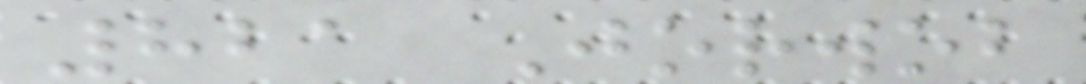821 Jorwob
